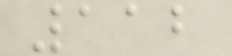112
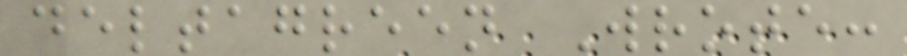deltagreen Wrote:
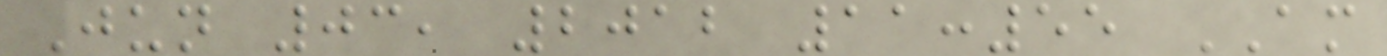Jun 03, 2012 11:55 AM
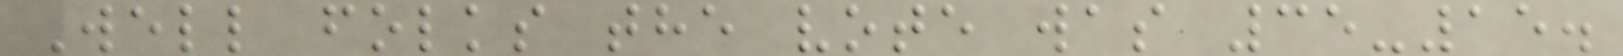Well folks the vote was 35-15.
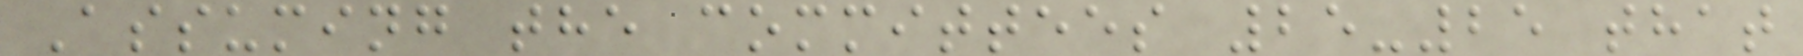Assuming the committees 25-25 that
